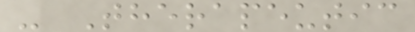- Therapeutic
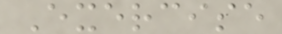Exercise
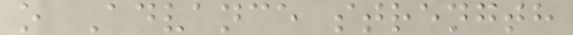o Advance strength
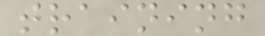training
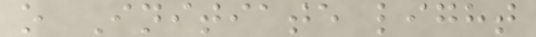o Initiate light
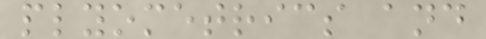plyometrics and
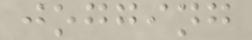jogging
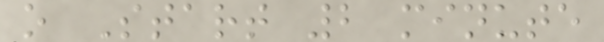o Start 2 minute
